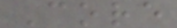Core
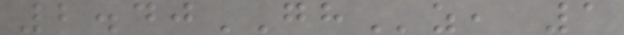2.40GHz, 1
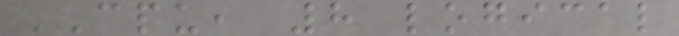CPU, 8 logical
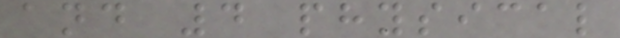and 4 physical
